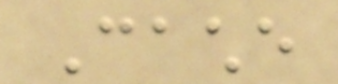Cache
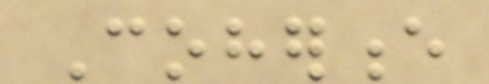Coherence
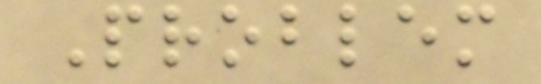Problem
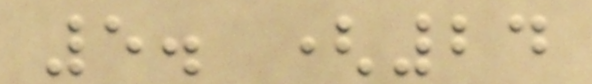5. (24
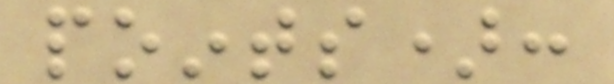points):
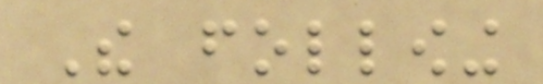The following
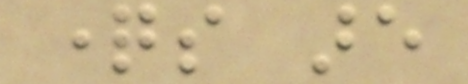questions are
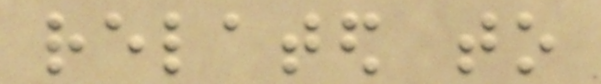related to
